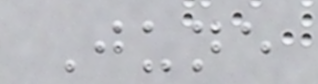June
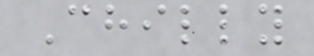Chilly
